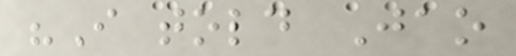"I told Jao
